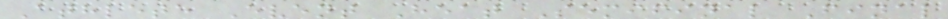Athlete Event Heat Semifinal Final
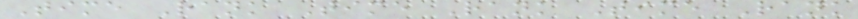Time Rank Time Rank Time Rank
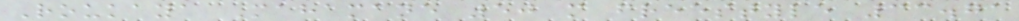Roukaya Mahamane 50 m freestyle 33.71
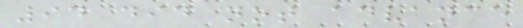94 did not advance
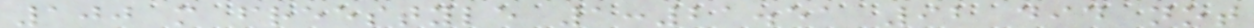100 m freestyle 1:21.51 92 did not
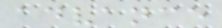advance
